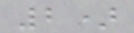2)
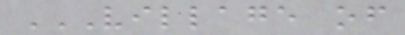VILLAGE OF
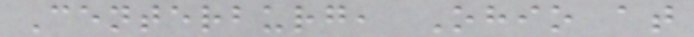Centerburg, Ohio at
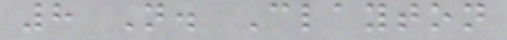8 N. Clayton
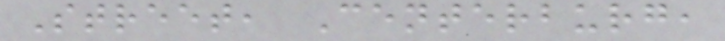Street, Centerburg,
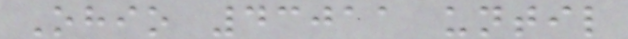Ohio 43011 until
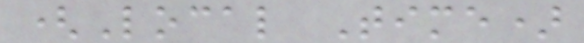(Local Time)
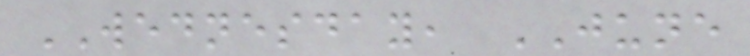WEDNESDAY, JUNE
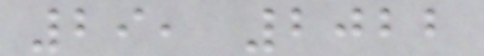29, 2022
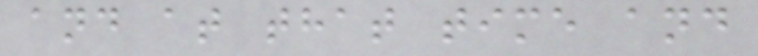and at that time and
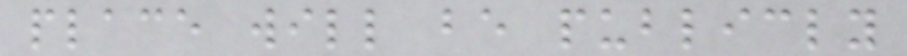place will be publicly
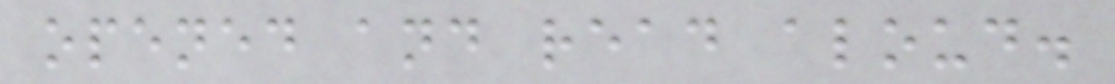opened and read aloud.
